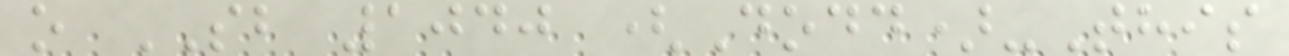o SB 1040 (Dodd)-This
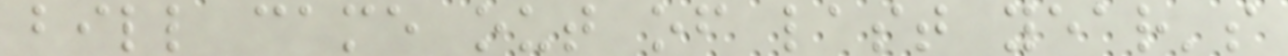bill came out of last year's
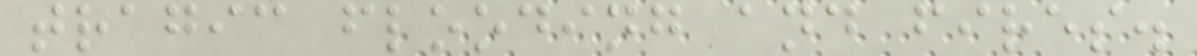tragic flooding and fires.
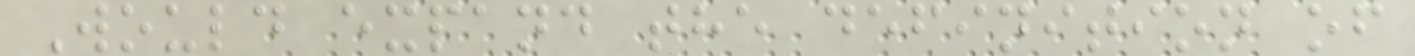Would expand the definition of
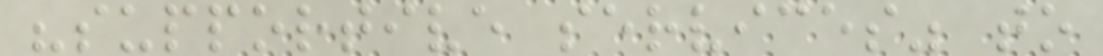"supportive services" to
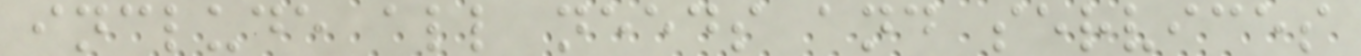include all needs and services
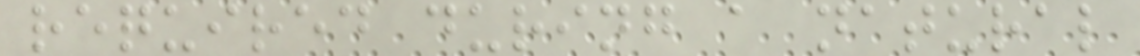required during a natural
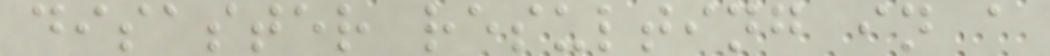disaster resulting in a
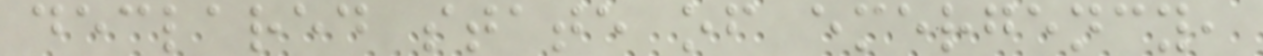declared state of emergency,
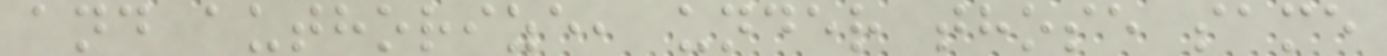and authorize, under those same
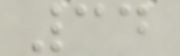34
